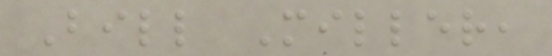Bill Miller,
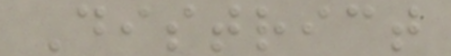District
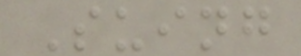Suing
